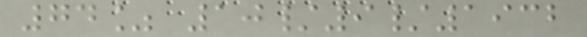74% 10/9/1932
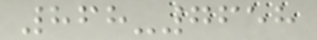868-7658
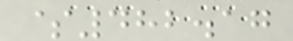$482.17
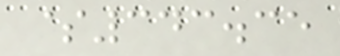$343.35
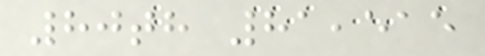80th 81,515
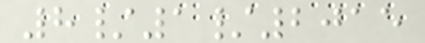8/1/2015
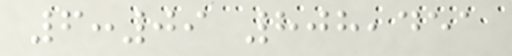6:09 808,451
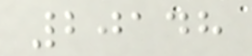20148
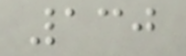130
